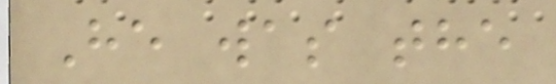He was the
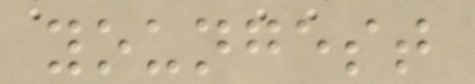youngest
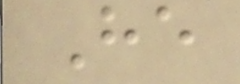He
